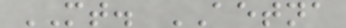MT. AETNA
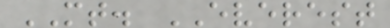MT. EVEREST
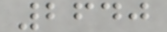2640
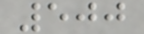500
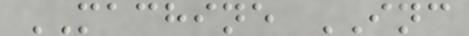MACHINE INC
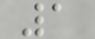1
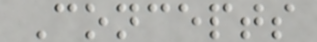Concepts
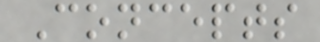Concepts
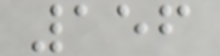156
